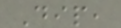Dip,
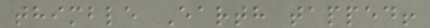thimble Earth tapped!
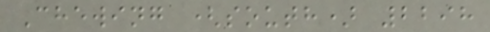Chewing (south) 2298
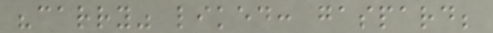"carry" liked: gaspard;
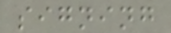signing
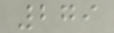279
